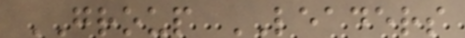GROUP LEADERS
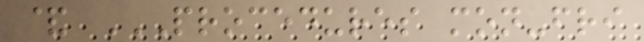& PROCEDURES MON-FRI
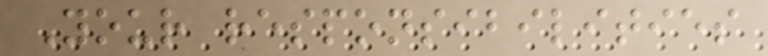Your responsibilities
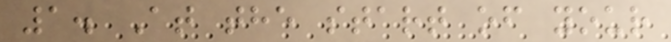1. At the start of your
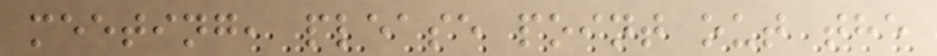meeting, please point out the
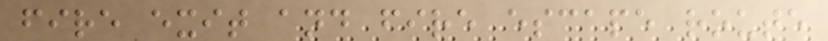fire exit and fire escape route
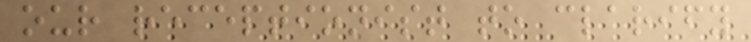our receptionist to clarify
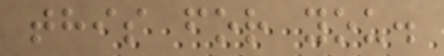this for you.
